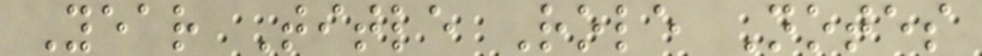Year Title Role Notes
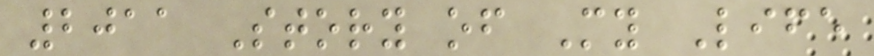2011 Story of My Life
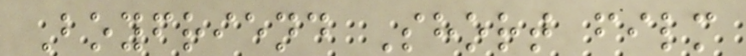Boyfriend Short film
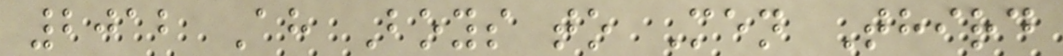2012 Ah Boys to Men Third
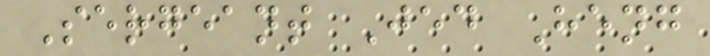Sergeant Jed Heng
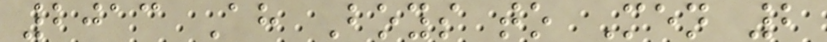2013 Ah Boys to Men 2
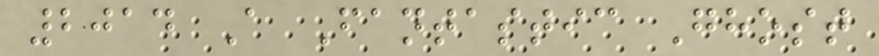2014 A Fantastic Ghost
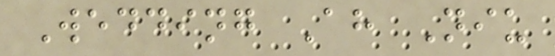Wedding Ah Niu
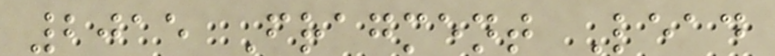2015 Fragment Lead
